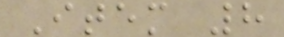Item 8
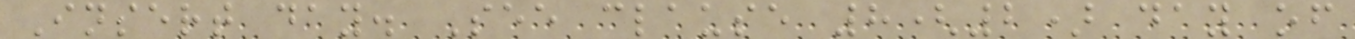Insert day. See clause 8(2) day of
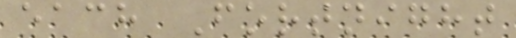each Fortnight
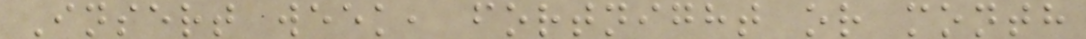Insert week, fortnight or month
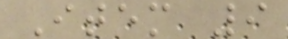Item 9
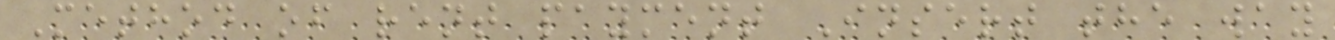Method of rent payment Insert the way
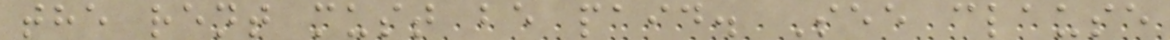the rent must be paid. See clause
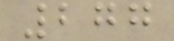277
